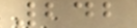242
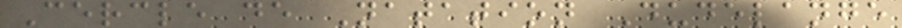Cercle de Natation Dudelange
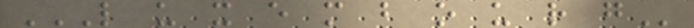L U X E M B O U R G
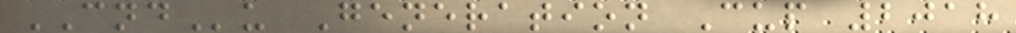CNDu Generation Cup 2018
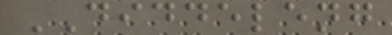DIDDELENG
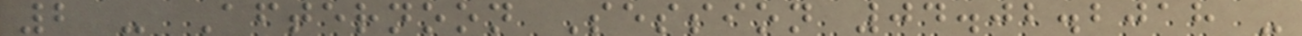2 - Afternoon Session 04.02.2018 -
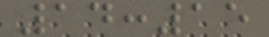14:15
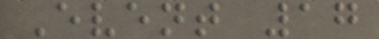Event 17
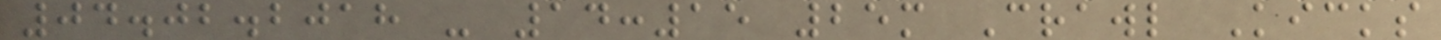04.02.2018 - 14:15 25m Crawl Kicks
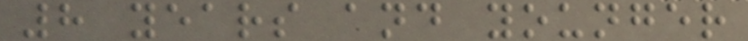8 years and younger
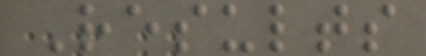Results
